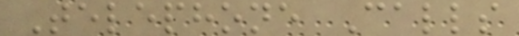Telephone Calls
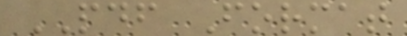PDF Format
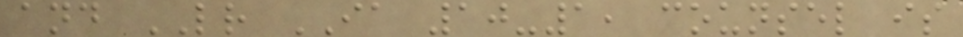and LR IA 10-1, counsel is
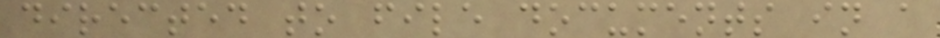directed to file documents in a
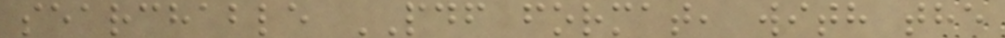searchable PDF format, with the
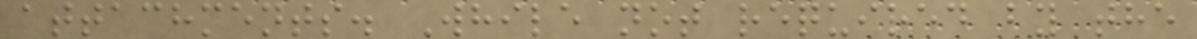attachments. While not required by the
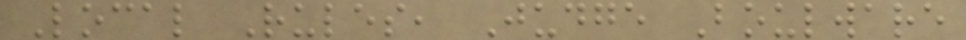Local Rules, Judge Boulware
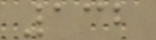132
